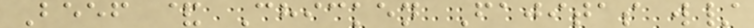Beef & Chicken Fajitas w/
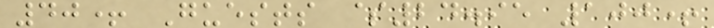40+ Guests $24.95 100+
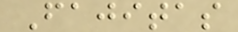Fajitas
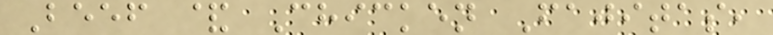Beef & Chicken Fajitas,
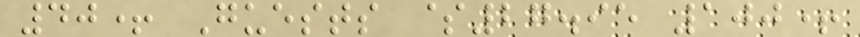40+ Guests $27.95 100+
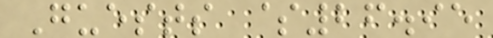Guests $26.95
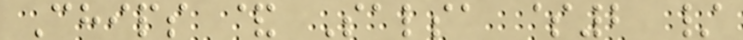Chips & Salsa $2 /
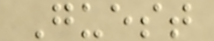Guest
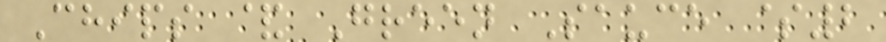Chips & Green Sauce $2
